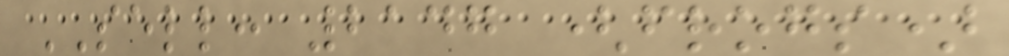SELL: 2147 (frogs)
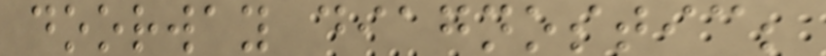doorway diagnostic;
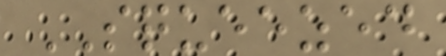SQUEEZED
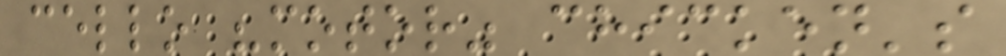cello "motor" chicken's
